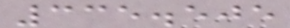335.505
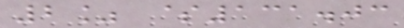2% $131.03
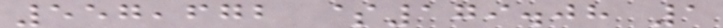557,672 $179.08 1
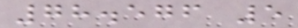78.576 5
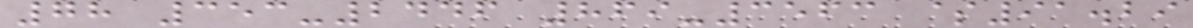78 353-2446 869-3563 $91.29
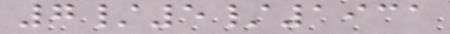7/5/1931
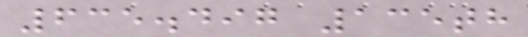635.497 135th
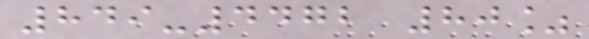849-4472 80%
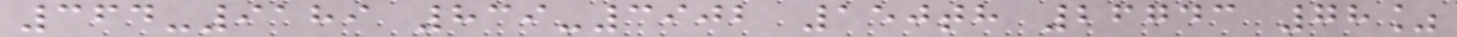364-9189 839-3902 150th 26743 78%
